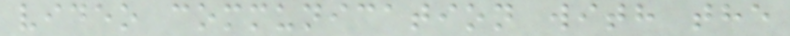video communication with the
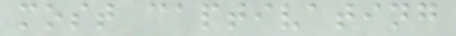most captivating
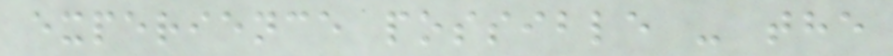experience possible - the
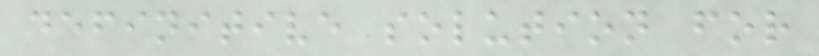definitive solution for
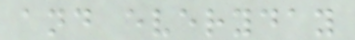and everyday
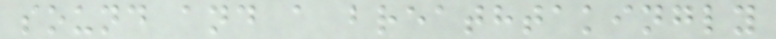sound and a breathtakingly
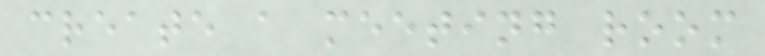create a meeting room
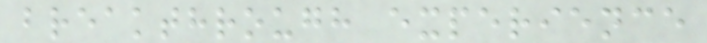breakthrough experience
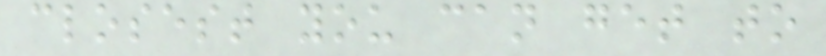closest you can get to
